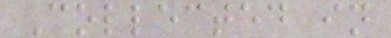Collected in
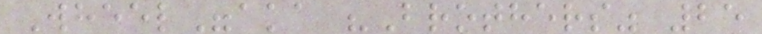Wheel"aka "Brothers" 25
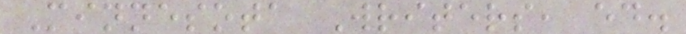Minnesota Writers, ed.
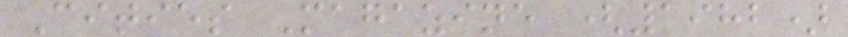Cities Magazine (1982)
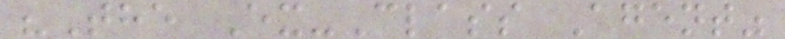"The Ex-Class Agent"
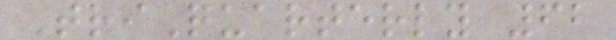TriQuarterly 62
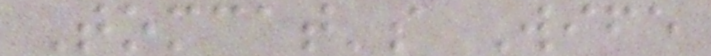Tomcat's Wife
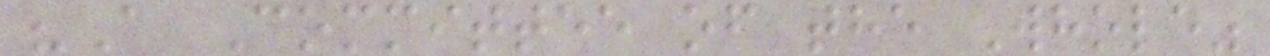"A Committee of the Whole"
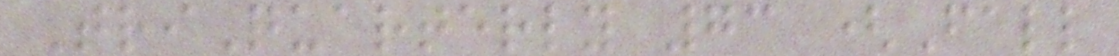TriQuarterly 73 (Fall
